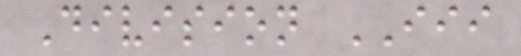Division III
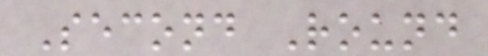Second Round
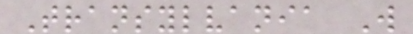Transylvania W
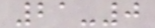21-0
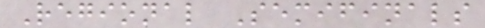Regional Semifinals
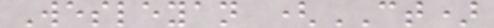Wesleyan (CT)
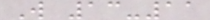W 13-11
